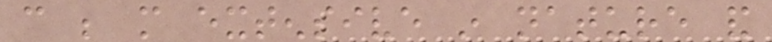can be more extensive in nature and
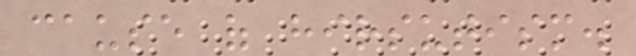cause of hirsutism.
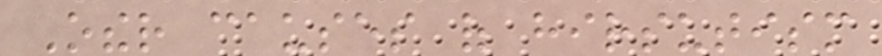Other causes of hirsutism
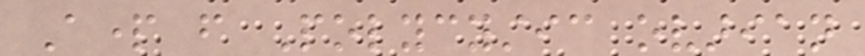Apart from Polycystic ovarian
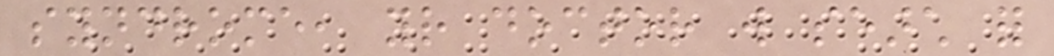syndrome, your doctor will search for
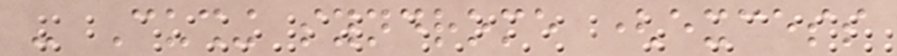- Cushing syndrome (excess
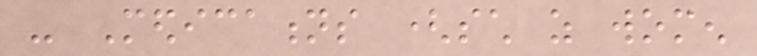- Medications (such as women
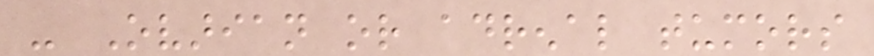- Ovarian or adrenal tumors
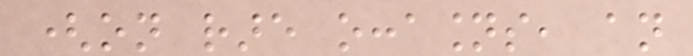(on rare occasions, an
